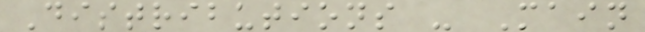Distributions - Main
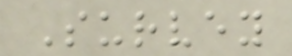Survey
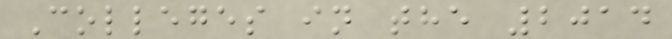Colleges in the 2014
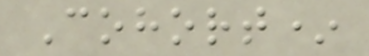Cohort*
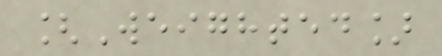[Weighted]
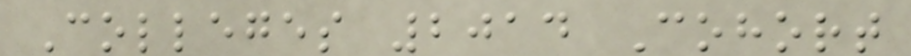Colleges 2014 Cohort
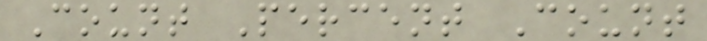Count Percent Count
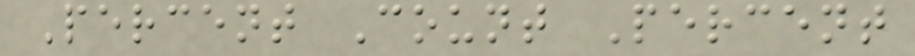Percent Count Percent
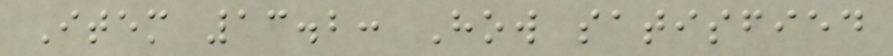Item 13.2: How satisfied
